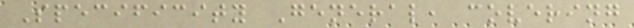Specificity General, covering
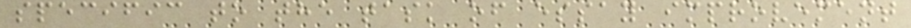specific to the task of essay improvement
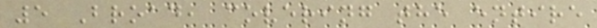5 Broad, covering the entire
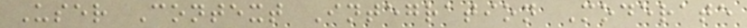User Context Integration Moderate
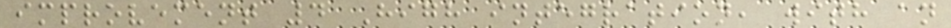improvement 4 High integration, with an
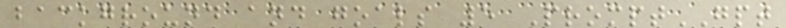background and goals 5 PromptGPT
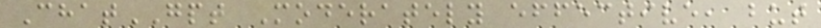ChatGPT Moderately effective, but
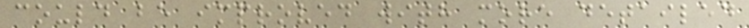could be improved with more detailed
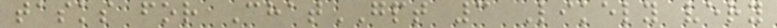tasks for ChatGPT 3 Likely very
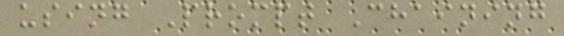using Prompt Chaining
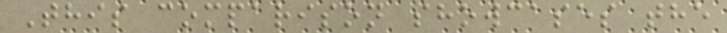This comparison showcases the
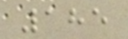185
